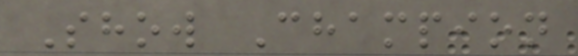Show Champion
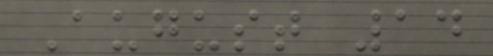August 14
